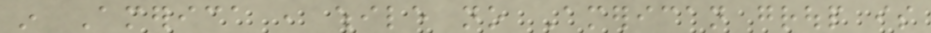in America , while no American group is
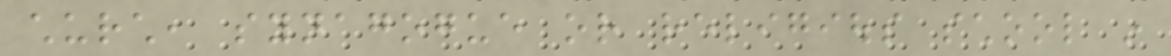church, synagogue or religious school in
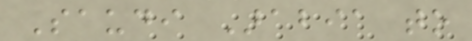Saudi Arabia to
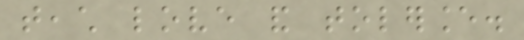teach love and tolerance.
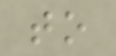to
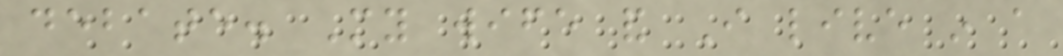debate. My wife and I live in a
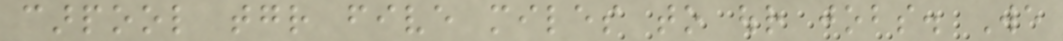carpool together five miles to our jobs. We
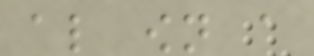also own a
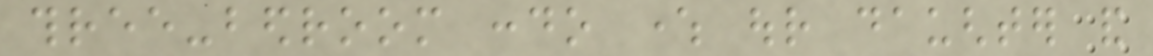three-bedroom condo where our daughter and
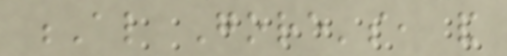Al Gore's, and
